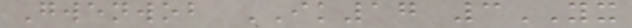Gwenwob IK17 3YX
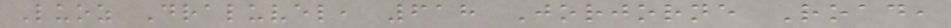Luoz Draluvel, 618 Jorjorne Road,
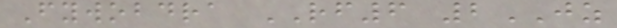Fywobdra RF6 2JZ
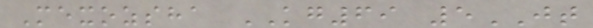Mexozsha KG69 5JT
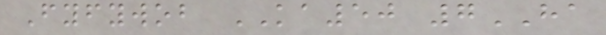Fyfywob KA50 7HA
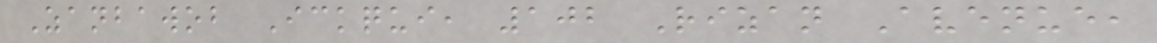Zanbawob Ickqui, 102 Rizan Avenue,
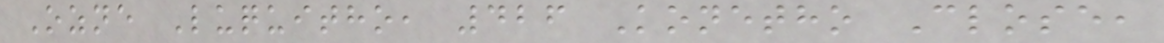Ozne Luquitho, 426 Konetho Close,
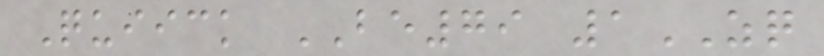Quiick BE79 1ZQ
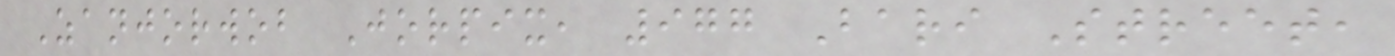Zanjorwob Jorpix, 977 Bari Street,
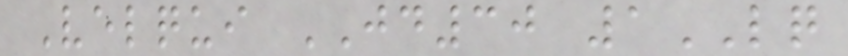Velqui JD30 1LQ
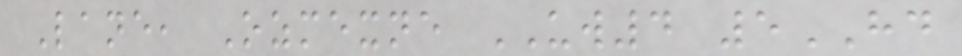Lane, Ozmexne UW4 5HD
